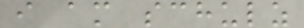i am schulz
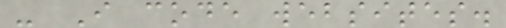- I code websites.
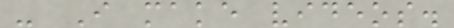- I make videos.
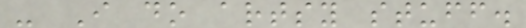- I do artsy stuff.
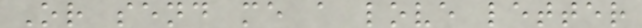Or send me a love letter
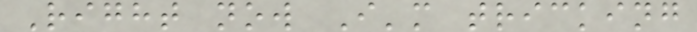Right now I'm tricking
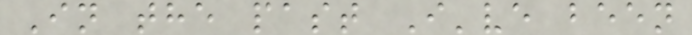In the past I've been
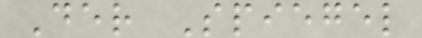Der Spiegel
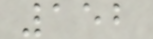152
